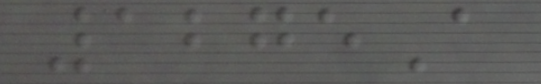1275A
